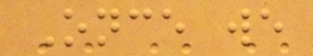Once we
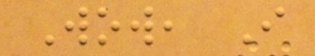Wow, I
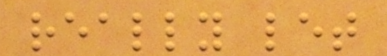really let
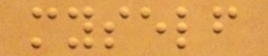myself
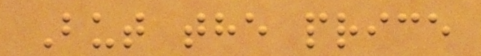But the price
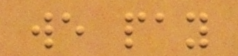we pay
